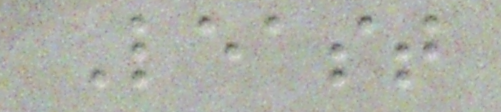Least
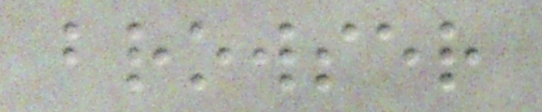browser
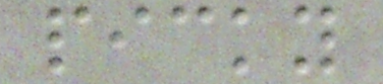picky
